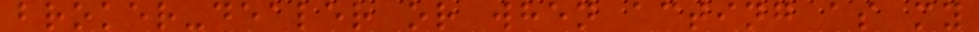broker-dealer or when acting as my
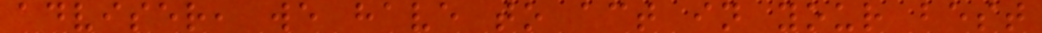adviser, we have to act in your best
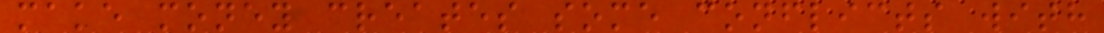make money creates some conflicts with
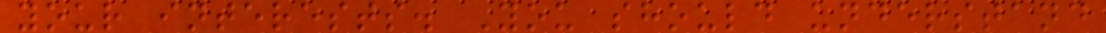your interests. You should understand
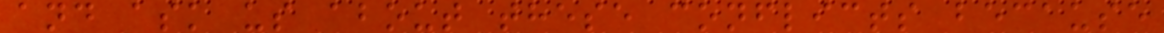and ask us about these conflicts because
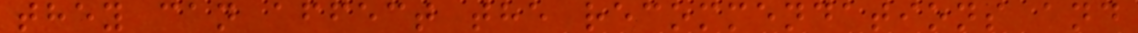they can affect the recommendations and
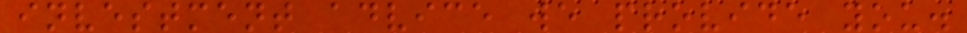investment advice we provide you.
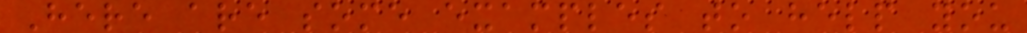Here are some examples to help you
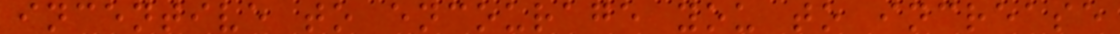incentive to encourage you to increase
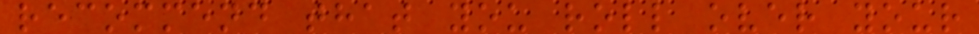recommend that you roll over your
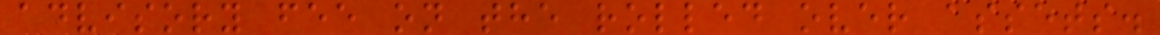advisory fee on the rolled over assets.
